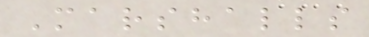Marshalls
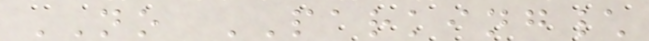NO PARKING\
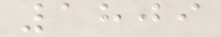1809
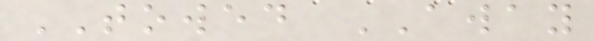TOWED AWAY
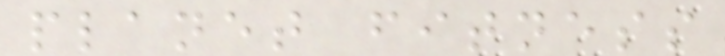planet fitness
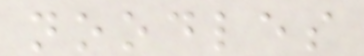noodles
